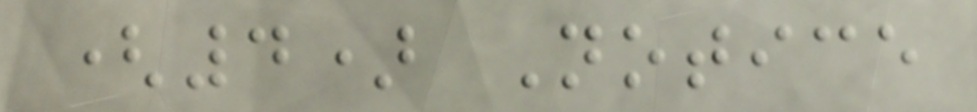(4) Notice
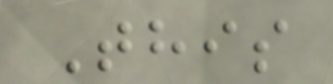This
